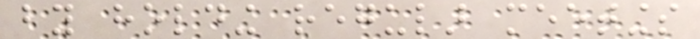by holding regular meetings
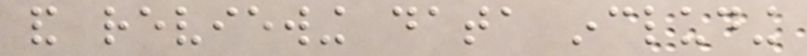and reviewing data including
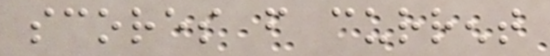scores from current
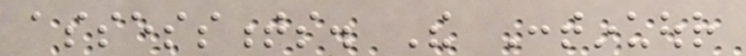assessments. The Continuour
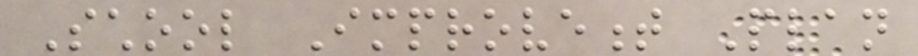School Improvement Plan
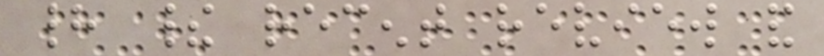had their recent review and
